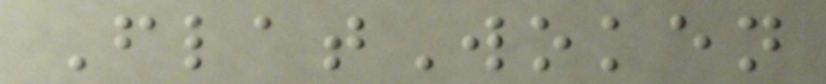FlatWoken
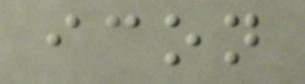icon
